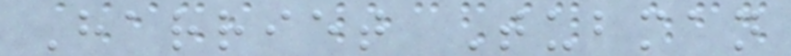Harriet Tubman
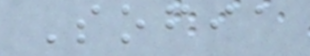Sofia
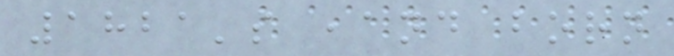1821's ,and born
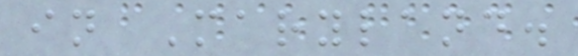in Maryland.
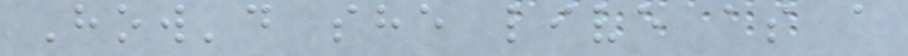How'd she live as a
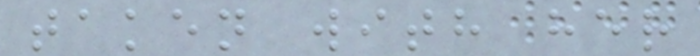taken with her
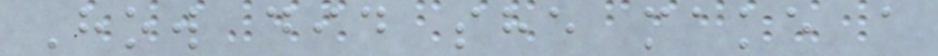How did she make a
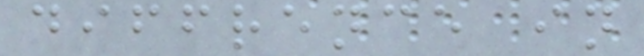diffrence in
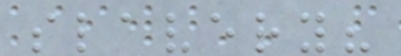slavery?
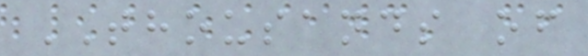THOUSANDS of
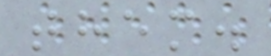them.
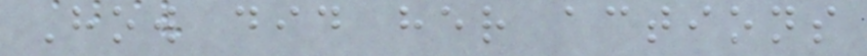How did her actions
